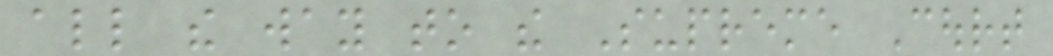all the way to the Supreme Court
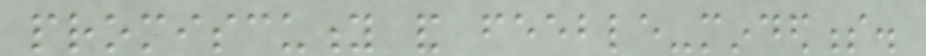promiscuity and feeble-mindedness.
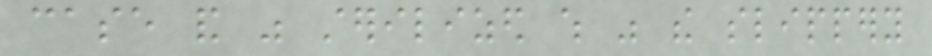case and was sterilized which was the slippery
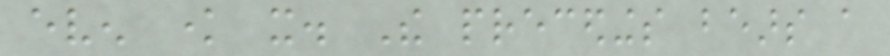even know it. The precedings bears a
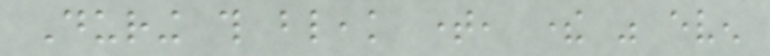During this bleak time, there was even
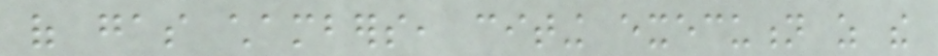of gas chambers, citing execution as the
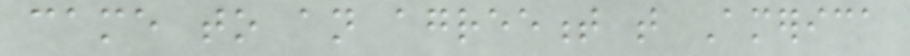came to an agreement that America
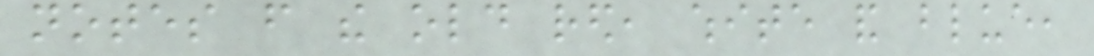notes from the old red, white and blue,
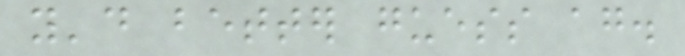you'd better guess again.
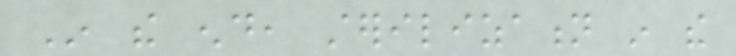In the end, sterilization in the
